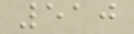510
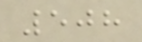508
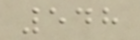548
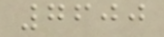7600
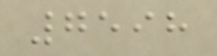7598
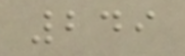249
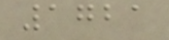1721
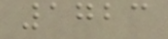1723
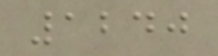1240
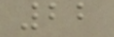22
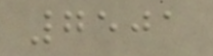7501
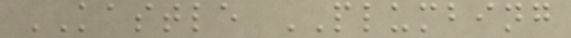KASTLE PLUMBING
